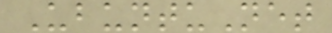UbuntuNet
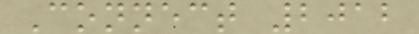Connect 2012
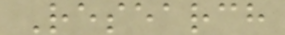Research
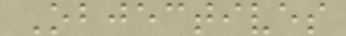Objectives
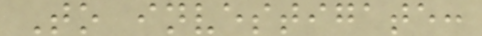To investigate:
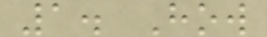1. How
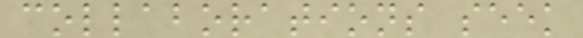collaborations seek
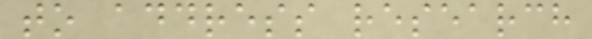to address research
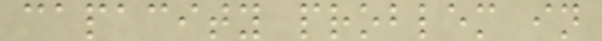capacity problem in
